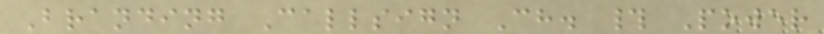Branding Callsign Ch. # Power
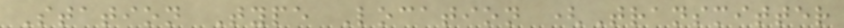Station Type Location (Transmitter
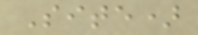Site)
